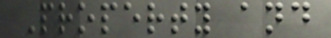Property and
